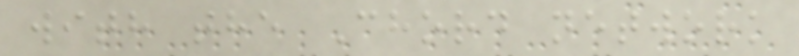with the Chord network
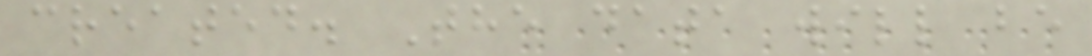created. The data will be
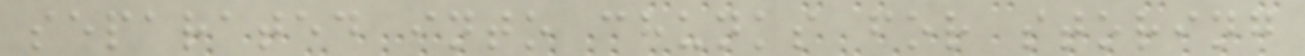separated into chunks for storing
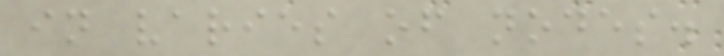in varies of nodes.
